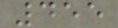455
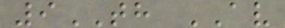9TH AV
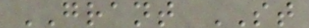GRANT ST
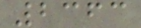2363
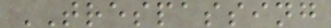TRESPASSING
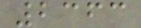2363
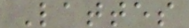Lattes
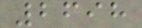2698
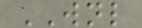WNL
